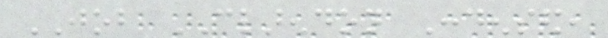JOB CLARENDON Condensed,
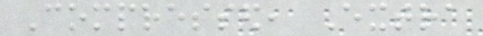Compressed, Extra
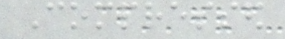Compressed
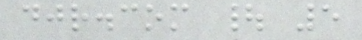djr.com | 5
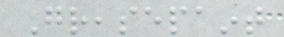Greasepaint
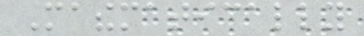Mathematically
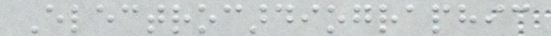Electrocardiographic
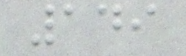149
